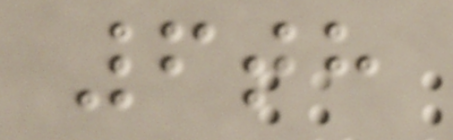6th
